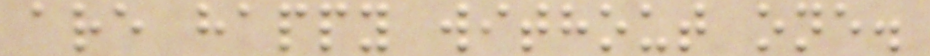are happy without one.
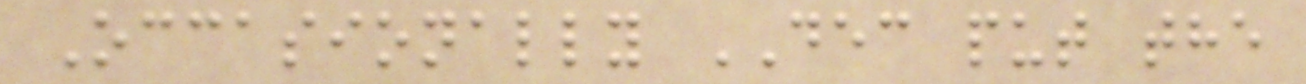Occasionally DEC put the
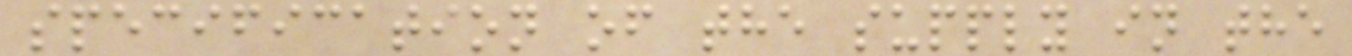specification of the supply in the
